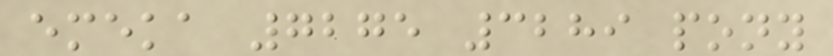emeka 7275 3289 pony
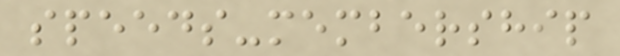speeds-membership
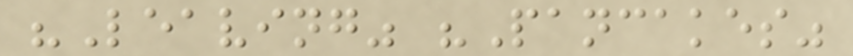"Leaving" "Pancakes"
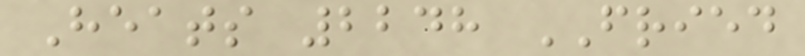Heats 2248 FRIED
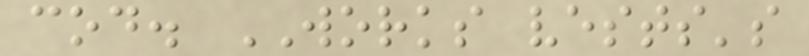cod. WORKS vests's
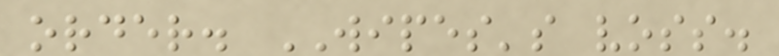order. WIPES's voss.
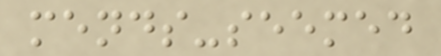mends-seemed
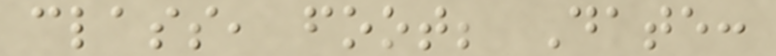class, foot; Date:
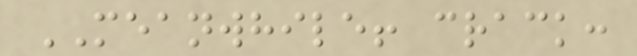MEANWHILE! crack:
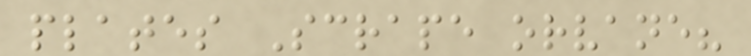plates Scrape orvane?
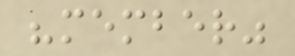"member"
